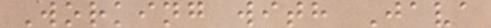Working with Java
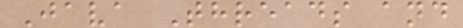Java Threads and
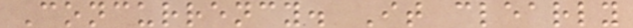Concurrency. It clearly
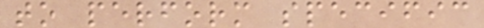to perform specific
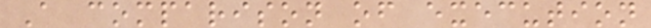A comparison of execution
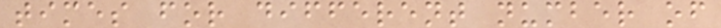times for different number of
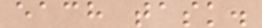each task.
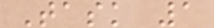Task 1
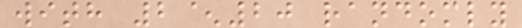with 2^20 randomly
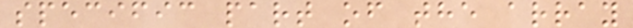specific part of the array
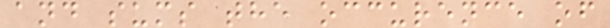and sums the occurence of
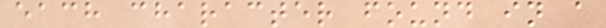each character found in a
